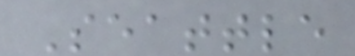Seattle
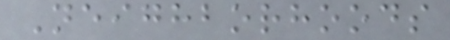Neighborhoods
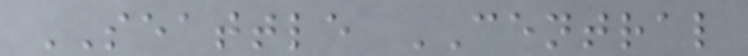SEATTLE CENTRAL
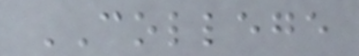COLLEGE
